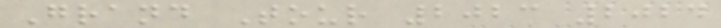Grand Tour 2023 2024
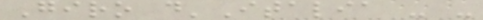Giro d'Italia - -
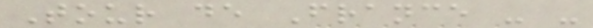Tour de France - -
